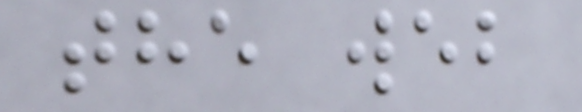the web
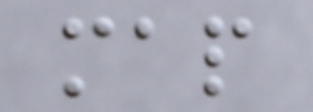map
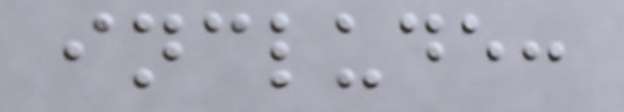include:
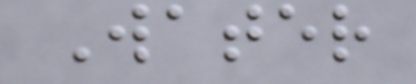Water
